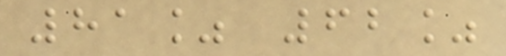81% 62%
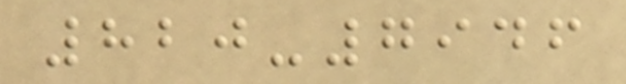820-7946
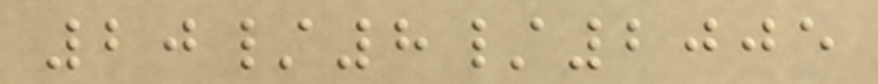20/8/2005
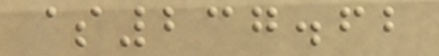$237.62
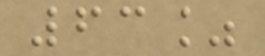63%
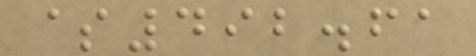$492.61
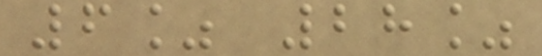6% 28%
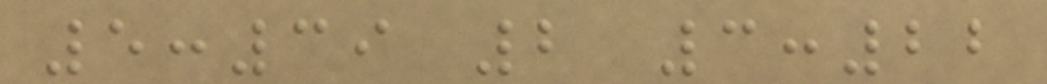5:39 2 3:22
